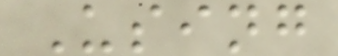Using
